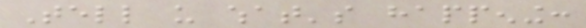Tell us what's happening:
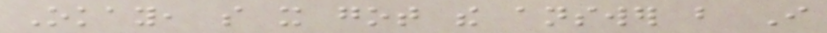Okay, so it got the answer but I
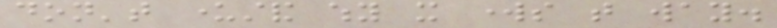don't understand why it works that way.
